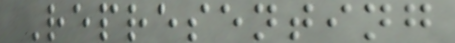Representing
